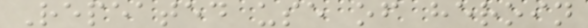Repeated use of heroin
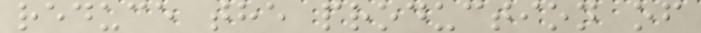reduce the production of
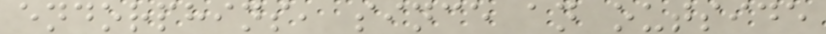endorphins, since an outside
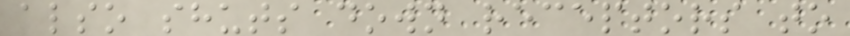also shuts down receptors to
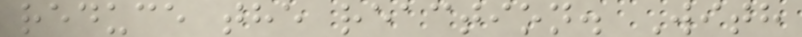reduce the reaction. With
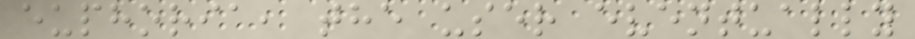euphoria, the user eventually
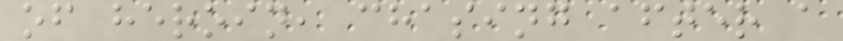of heroin, chasing after a
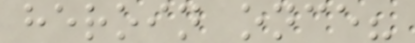heroin once?
